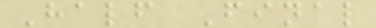Half Final
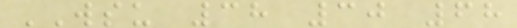WSU 38 30 68
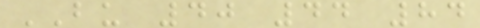BU 40 44 84
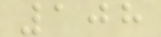108
